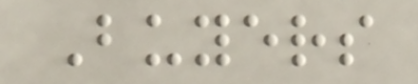Buyers
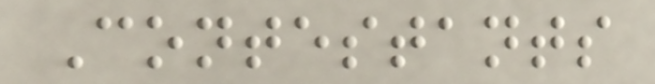Contestants
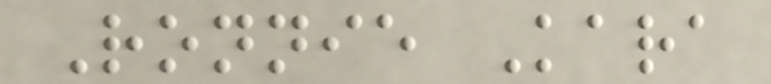Ronnie Kara
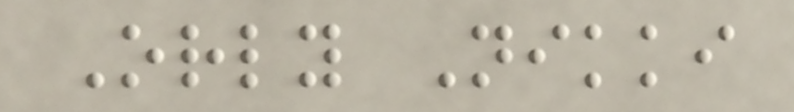Orly Nikki
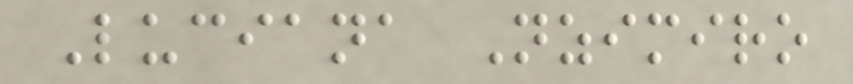Luciana Nzimiro
